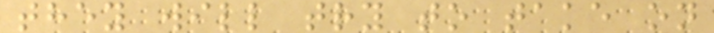they will try to take on
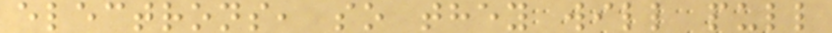electrons, so they will pull
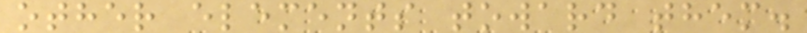other elements toward them.
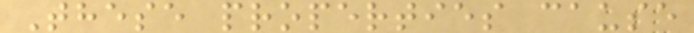These properties cause
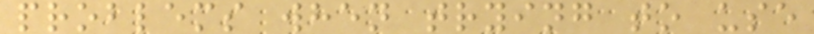problems when trying to use
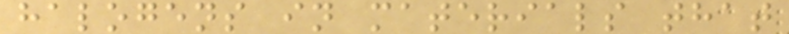halogens in materials that
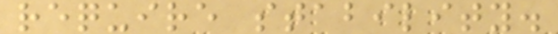require stability.
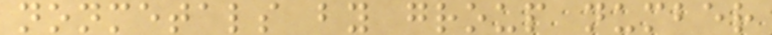nonmetals by group number
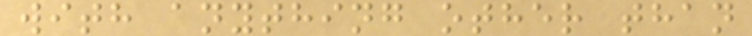with anything other than
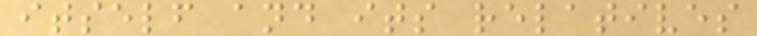itself and its relatives
